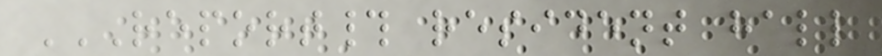REPORT# RESIDENT HALL
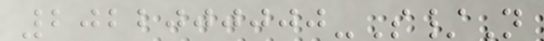2022000000-S/N
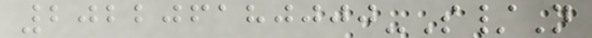202206180000-S/N
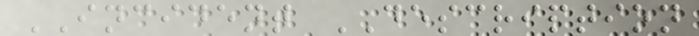INCIDENT DESCRIPTION
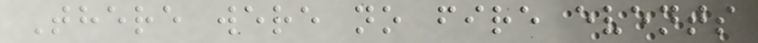There were no fire events
